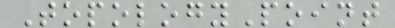TopologyPoint
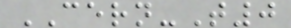CERN-T0
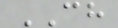CH
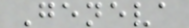Geneva
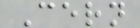Cern
